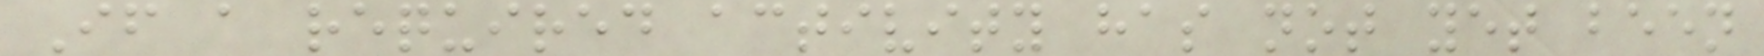If a required activity has not yet been
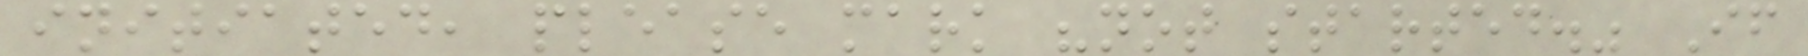initiated, please mark "not started." If
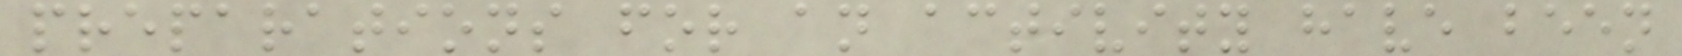preparations for an activity have been
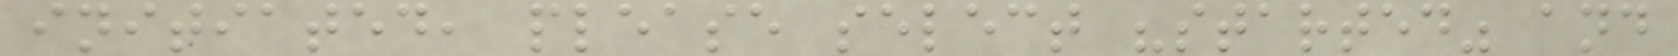initiated, please select "started" and
